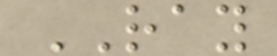RAY
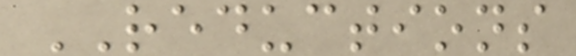REDUCTIONS
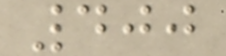400
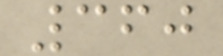360
